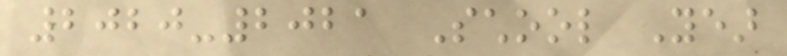2020-2021 School Year
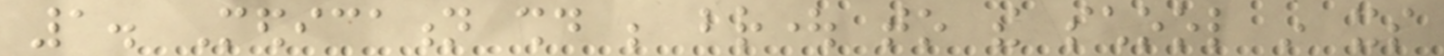1. Medication should be brought to the school in its
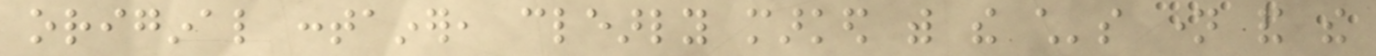original container, clearly marked with the child's name and the
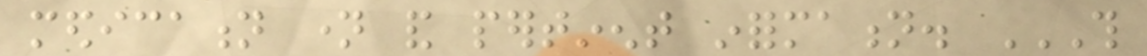medication name and pertinent information. THIS
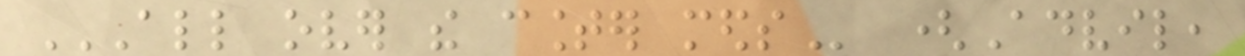ALL OVER THE COUNTER MEDS (Advil,
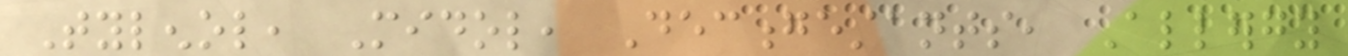Tylenol, Midol, Decongestants, Allergy
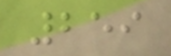259
